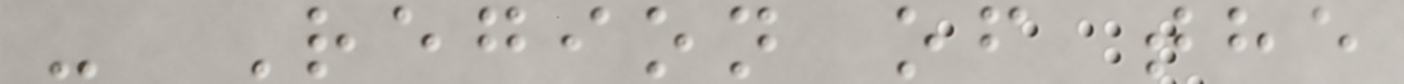- Region of the
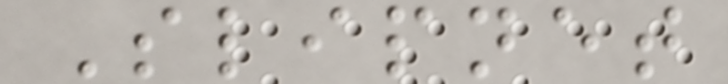Slipnet
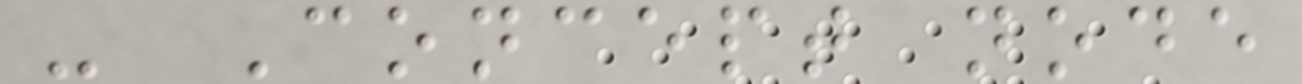- Concept node
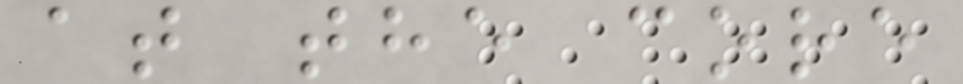at the core
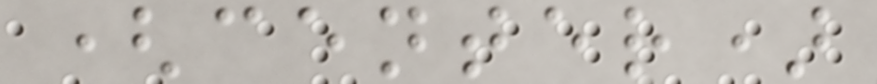(center)
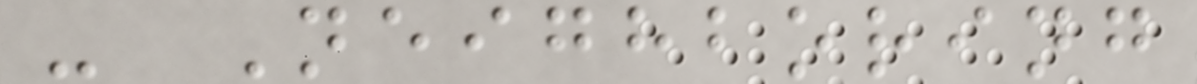- Neighboring
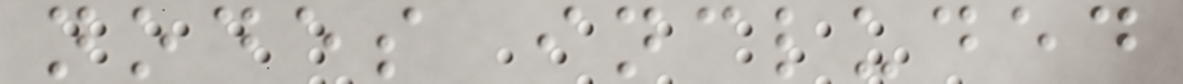nodes included
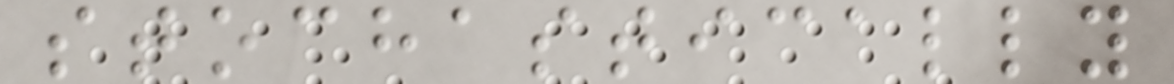stochastically
